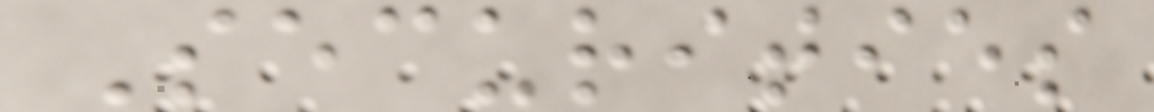Securities
